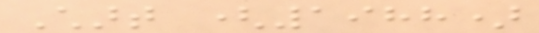Chart (1988)
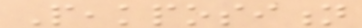Peakposition
